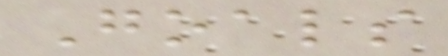Goals
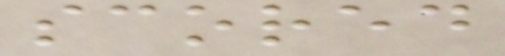scored
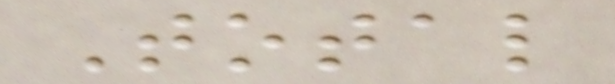Total
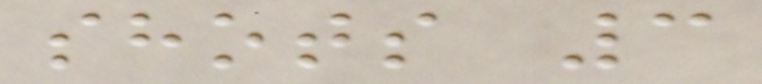shots 3
